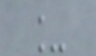_
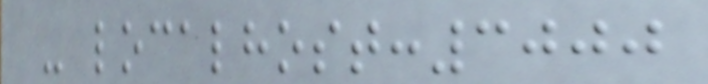- localhost:3000
